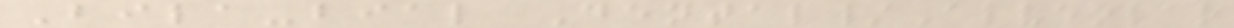Bila-bial Dental/Alveolar
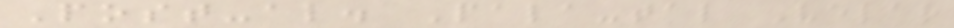Post-al. Pala-tal Velar
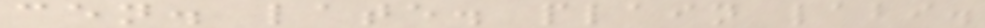cen. late. plain labi.
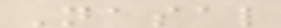Nasal
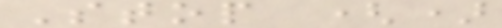Stop ()
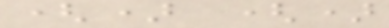() ()
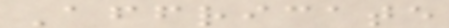Affricate
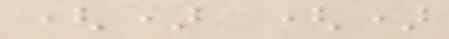() ()
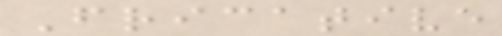Fricative
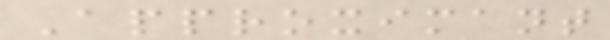Approximant
